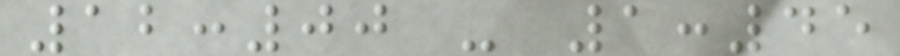12:00 - 1:45
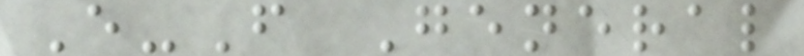E-F General
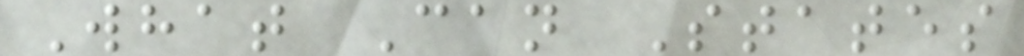What Can States
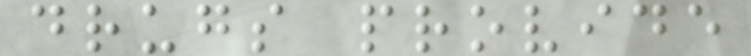drugs provide
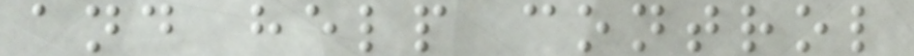and help control
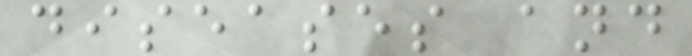diseases and
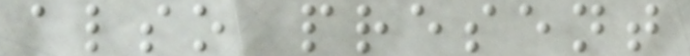also present
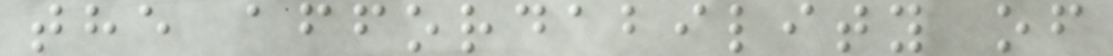the affordability of
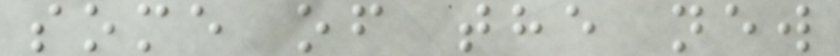some of the new
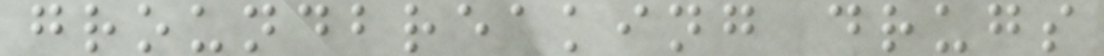groundbreaking drugs
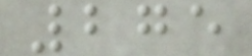275
